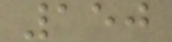150
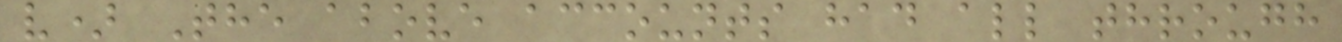v) The above accounts had all through
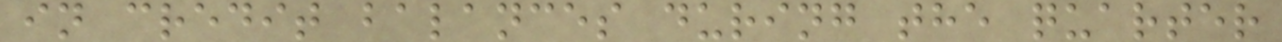in credit balances during the quarter
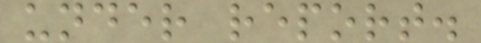under report.
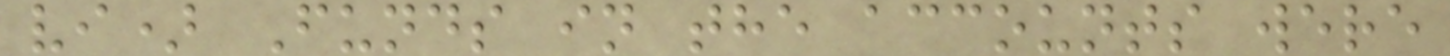vi) Funds in the accounts were
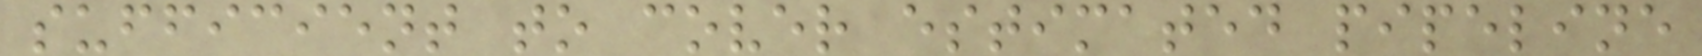sufficient to cover estimated pipeline
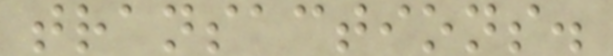transactions.
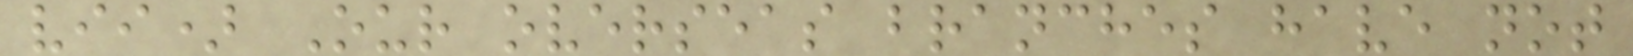vii) Our overseas branches have not
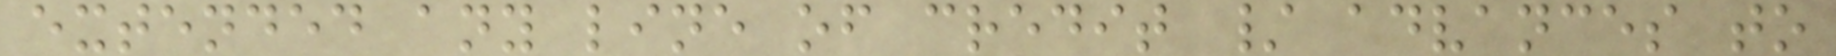extended any line of credit / advances to
